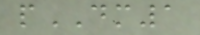pDM1
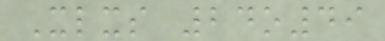Xlxs 24o49
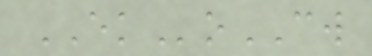EKoCW
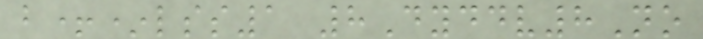b+*lss1 8Dyddv8No
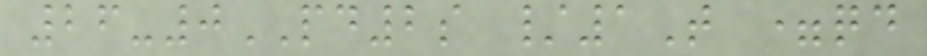26-0PD2s /1T =qd
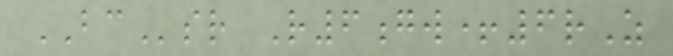BCsr R6gw+6rZ
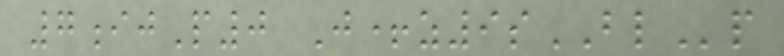7ijP0 J+z9sBLp
